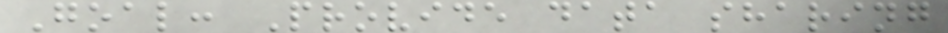Goal: Provide data sharing
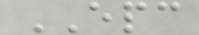EPC
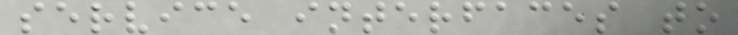service interfaces to
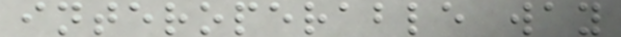interoperable way
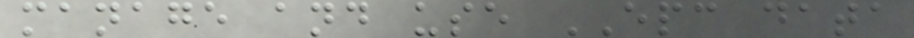manage and use EPC data
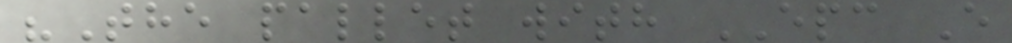"The pallet with EPC E
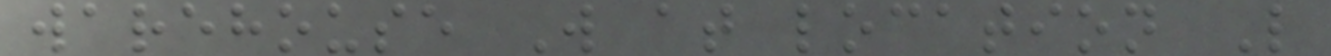warehouse W at location L
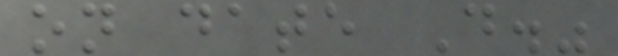on date D."
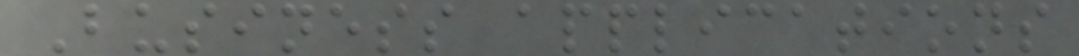Business applications
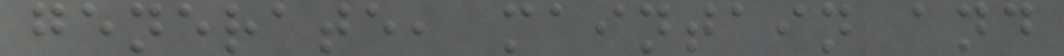generate, maintain and
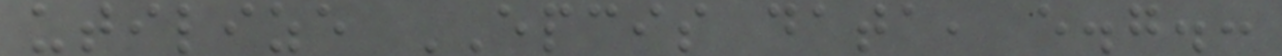utilize EPCIS data, e.g.:
